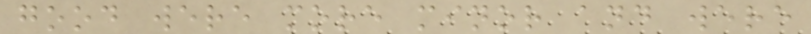good were more minor and were
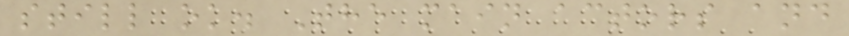still ok. The main actors and
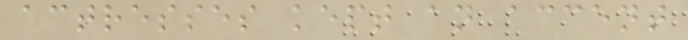actresses kept an accent
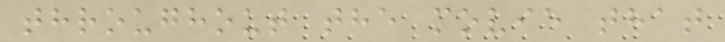throughout the movie that
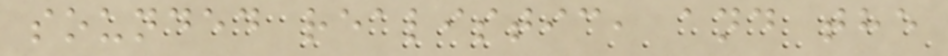sounded realistic, and the
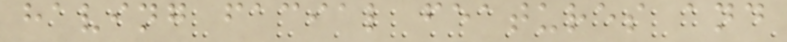having facial features and
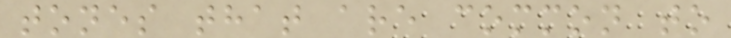tones that are common to
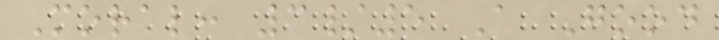Moral: 3/5 A Good
